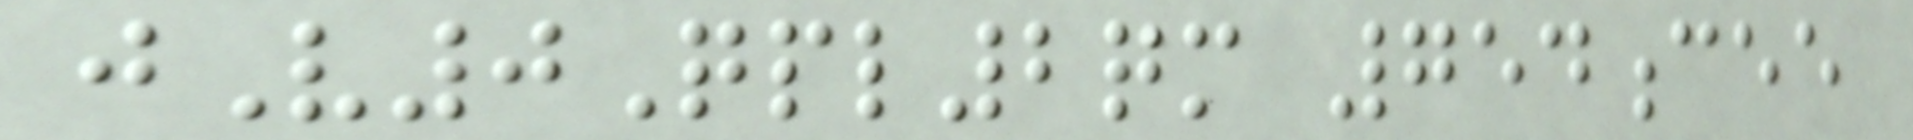jV0Qpl2qm 754cee
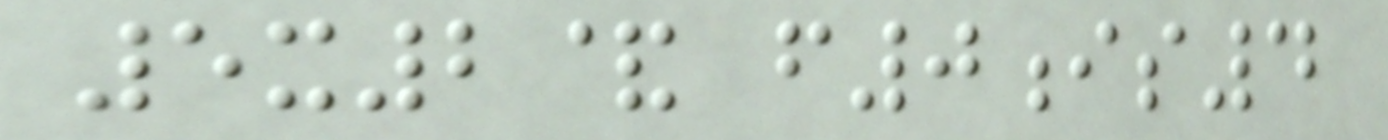5x2& f0is4
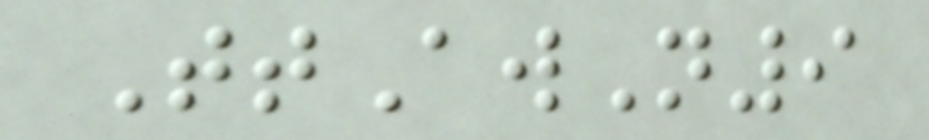TtAwN9
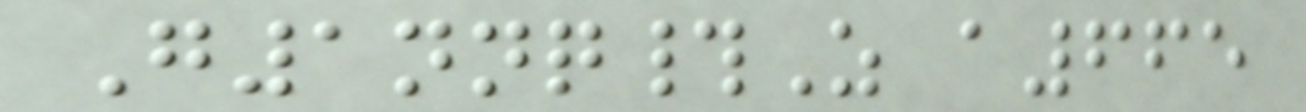G1nnq#Z a665
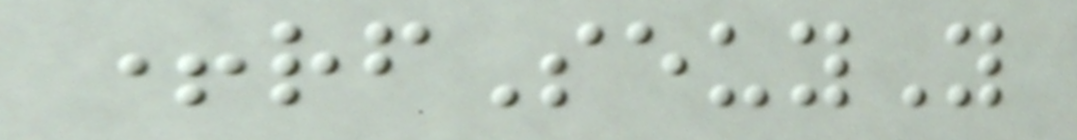+rfSeuyY
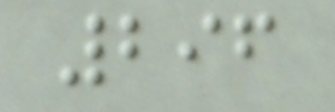296
